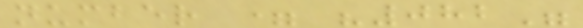number = "082"
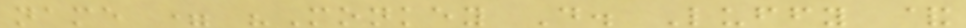name = "Monkey D. Luffy &
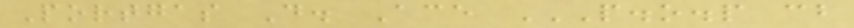Portgas D. Ace P.O.P CB
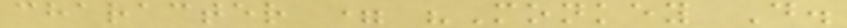character = "Monkey D.
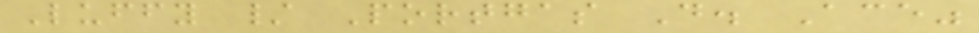Luffy / Portgas D. Ace"
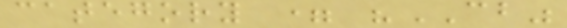category = "CB"
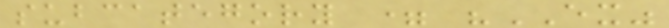subcategory = "EX"
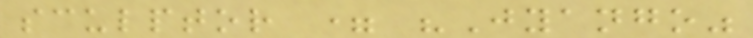sculptor = "Jyango"
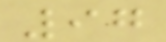97
